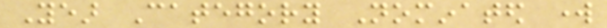Year Category Nominated work
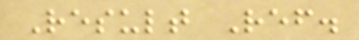Result Ref.
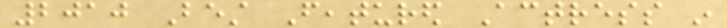2010 Best Featured Actress in
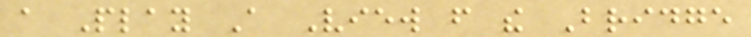a Play A View from the Bridge
